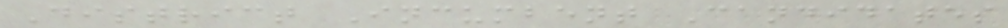District Incumbent Candidates
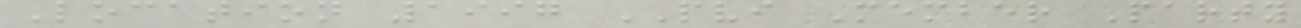Location 1997 PVI Member Party
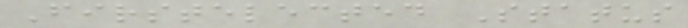Firstelected Status
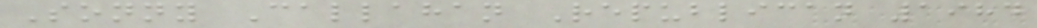Sonny Callahan Republican 1984
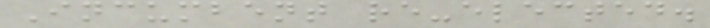Incumbent re-elected.
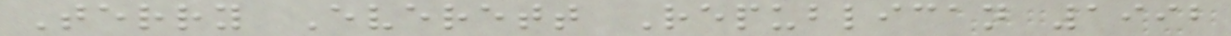Terry Everett Republican 1992
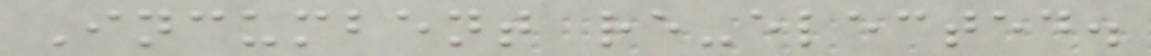Incumbent re-elected.
